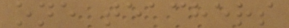one teachers
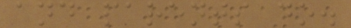and parents do.
